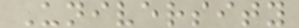University
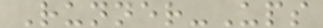Runner-Ups
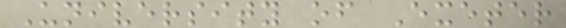University of Exeter
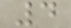4
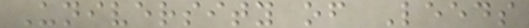University of Leeds
